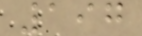197
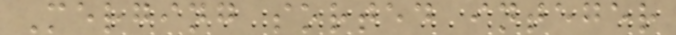Merging sorted integer
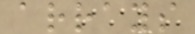arrays
